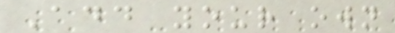Add your own
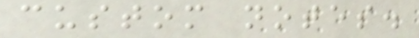custom notes.
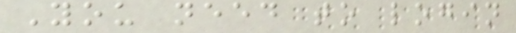You need to login
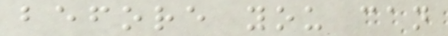before you can
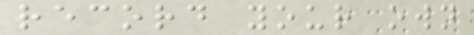record your own
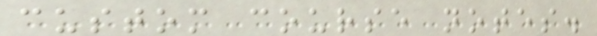custom course notes.
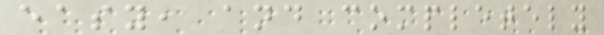easy, and completely
